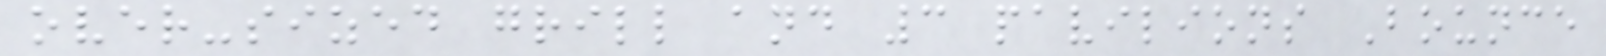over-sized grill and 3 pavilions Bounce
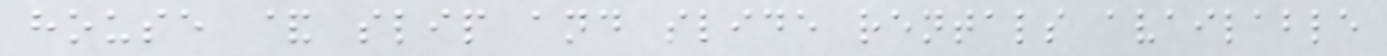house & slip and slide rentals available
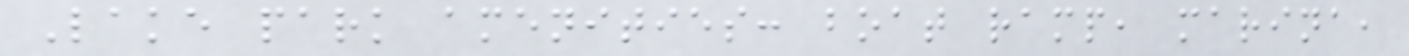Lake park amenities: boat ramp, marina,
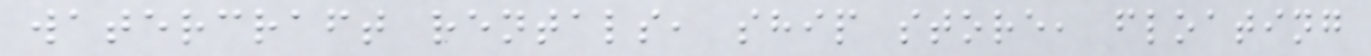watercraft rentals, ship store, floating
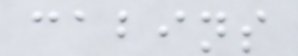cabins
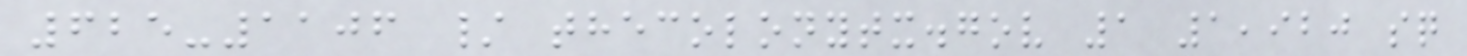625-1106 / thecolonytx.gov 1 1,920 sq
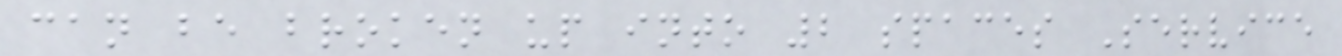can be broken up into 2 spaces Service
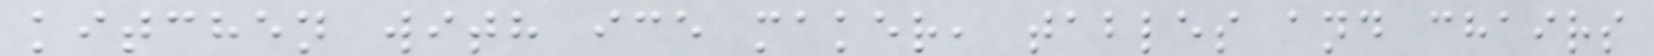kitchen with ice maker, tables and chairs
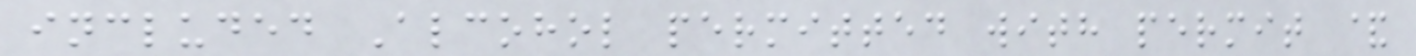included Alcohol permitted with permit &
